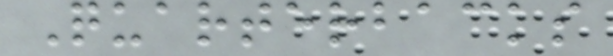Quarterbacks
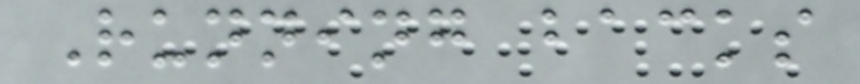Running backs
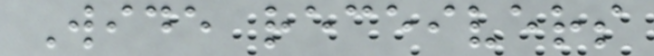Wide receivers
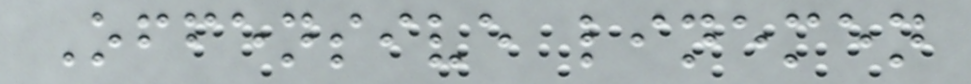Offensive linemen
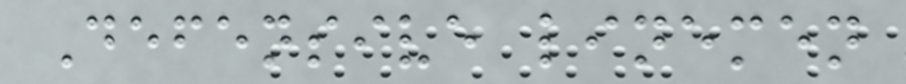Defensive linemen
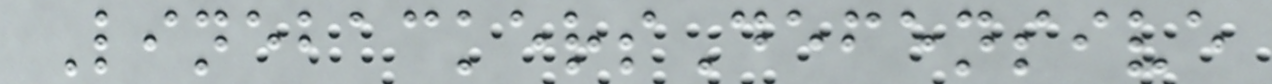LinebackersDefensive
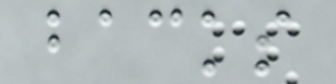backs
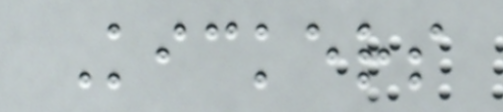Kickers
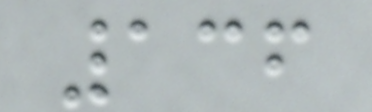136
